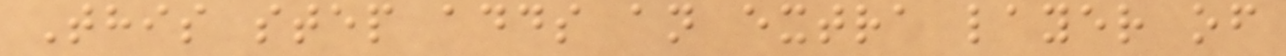This step adds an extra layer of
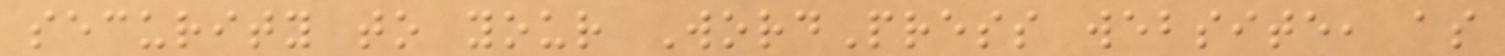security to your WordPress website, as
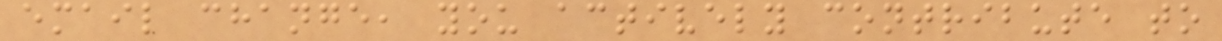email change, you actively contribute to
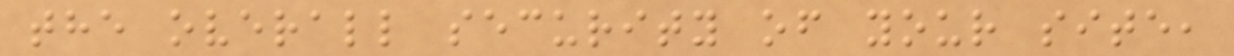the overall security of your site,
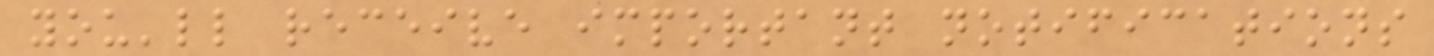you'll receive important notifications
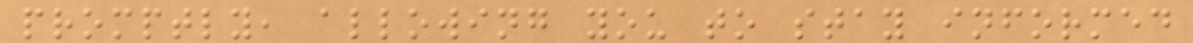promptly, allowing you to stay informed
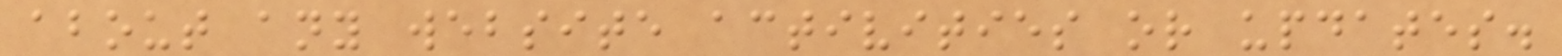about any website activities or updates.
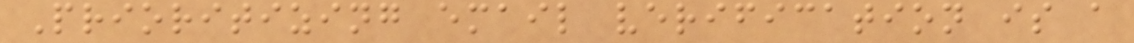Prioritizing email verification is a
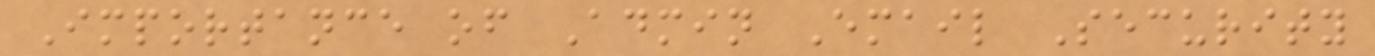Importance of Admin Email Security
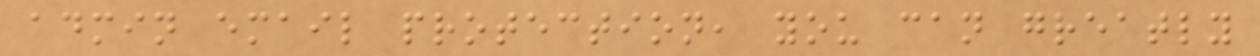admin email protection, you can greatly
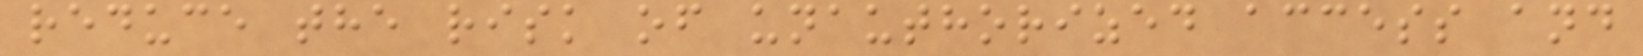reduce the risk of unauthorized access and
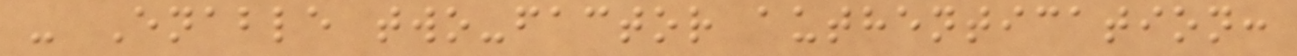- Enable two-factor authentication:
